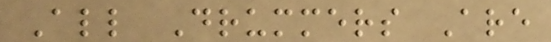All Drummers Are
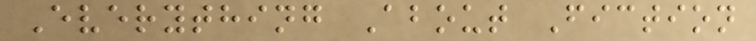Everything About Fiction
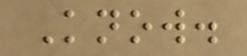Know.
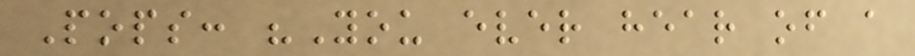Pops: "You ever hear of a
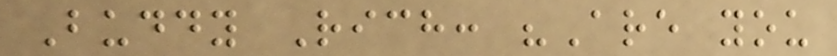Buddy Rich: "Are you
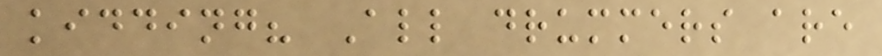kidding? All drummers are
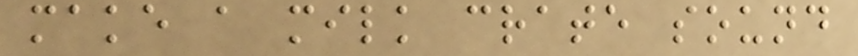make a milk crate sound
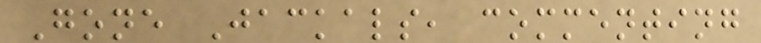Gone Jackals, commenting
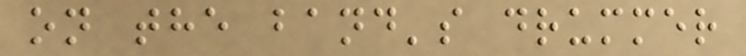on the band's drummer
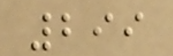299
